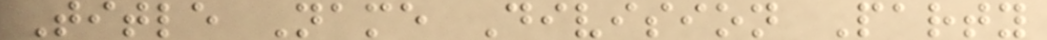Title Name Division Party
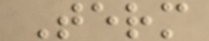Term
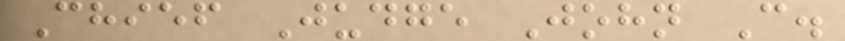Chief Judge John C.
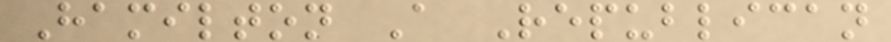Hamilton A Republican
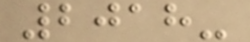2018-
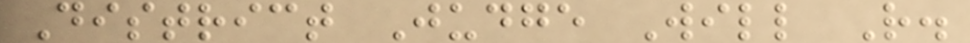District Judge Will R.
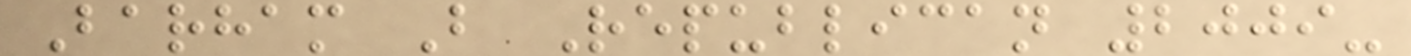Barham B Republican 2009-
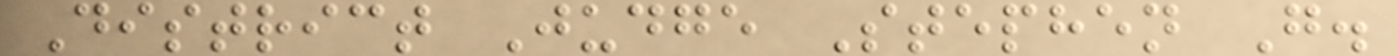District Judge Stephen G.
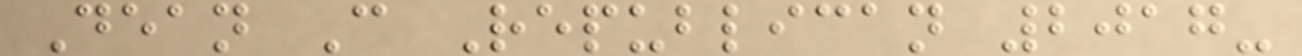Dean C Republican 2017-
